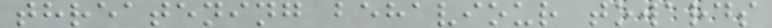threatening behaviour towards
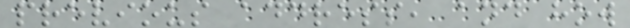previous address, and how
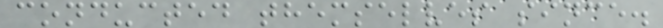conducted themselves since.
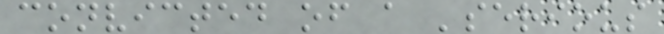convicted of a 'serious
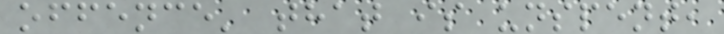offence' that is unspent,
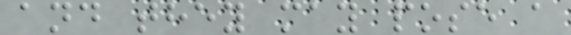and they may pose a
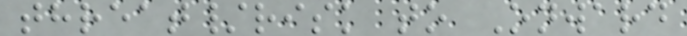threat/risk to Onward
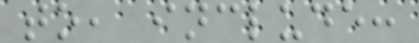to, include:
